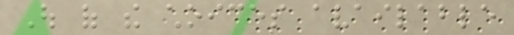Out of the choices available
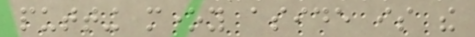putting money aside is the
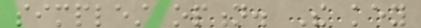simplest option. The key
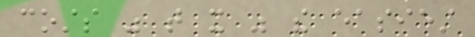costs was that it was the easiest
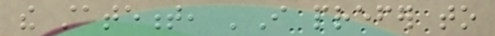the statement, 'I prefer to
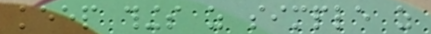keep things as simple as
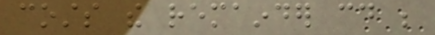costs the remainder could be
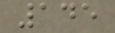145
